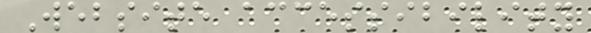Website accessibility
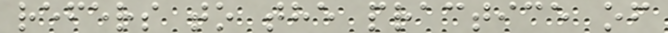refers to the practice of
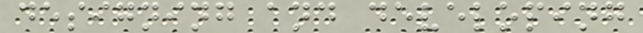designing and developing
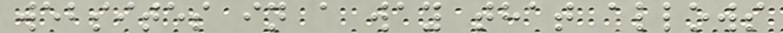websites in a way that allows
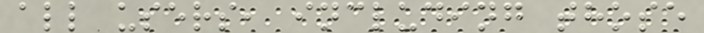all users, including those
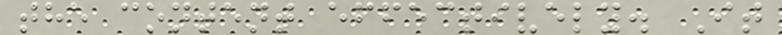the content effectively. It
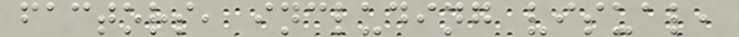factors, including visual,
